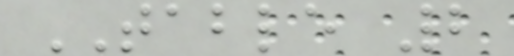TABLE 2
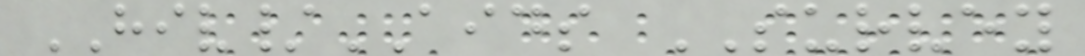HIV/AIDS SURVEY
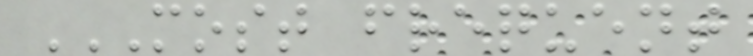MOST FREQUENT
